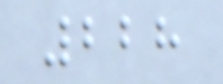228
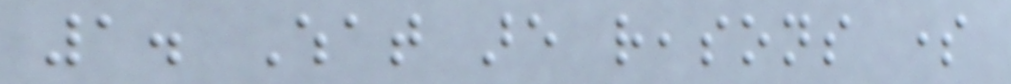1. What are reasons some
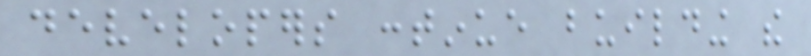developers continue building the
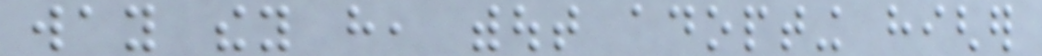way they have, without adopting higher
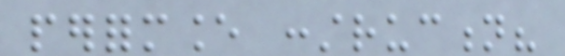performance construction?
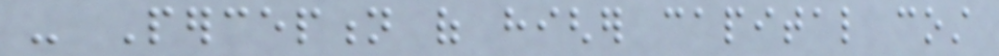- Perception of higher capital cost
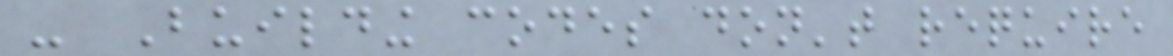- Building codes don't require
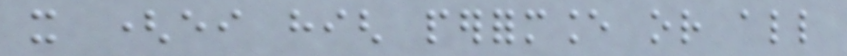it (either high performance or all
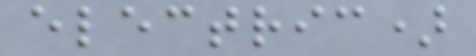electric)
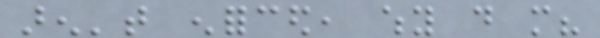aren't enforced, why do more?
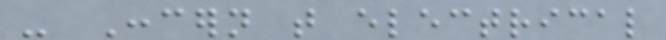- Concern that electrical
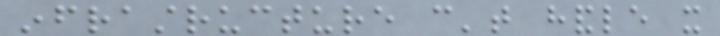infrastructure can't handle it
